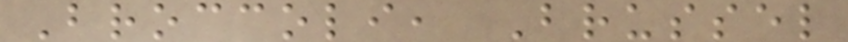Broccoli, Brussel
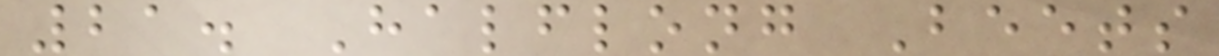21. Halflong Beets
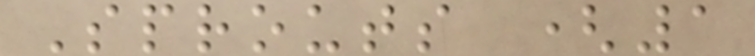Sprouts (1
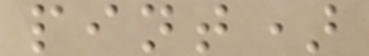pint)
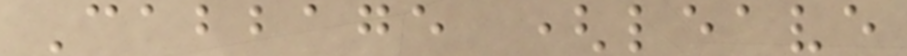Cabbage (leave
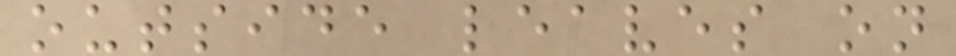outside leaves on
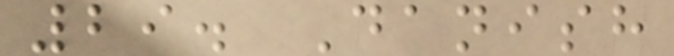29. Danish
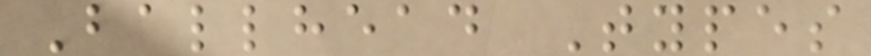Ballhead Types
